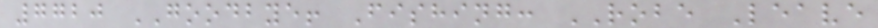7720 GOODBYE! Fishing: ROBE Leave
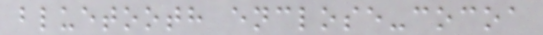bluetooth enclose-cocoa
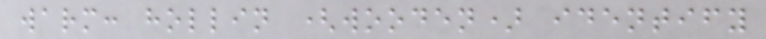warm: hollin (wooden) identify
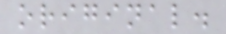original.
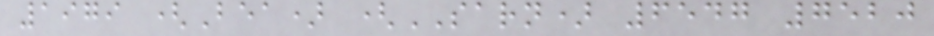1979 (Bea) (SARN) 6547 7520
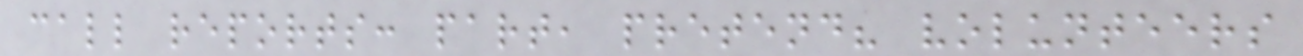call reports: part, pretend? volunteers
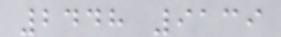2448 9139
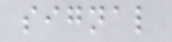signal
